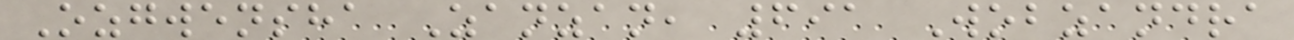Ozgwensha Zanzan, 691 Wobzandra
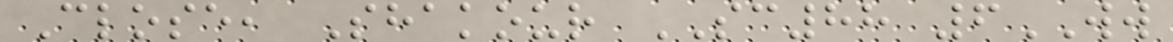Close, Shakour SC88 6WW
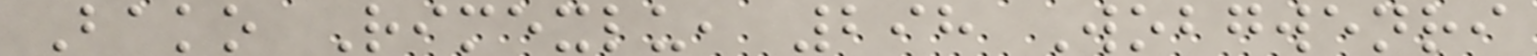Bako Rimexlu, 298 Wobgwenri
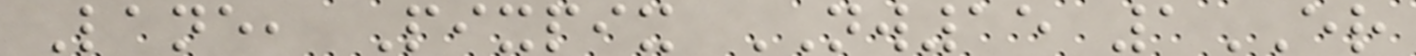Lane, Pixpix NW15 1ER
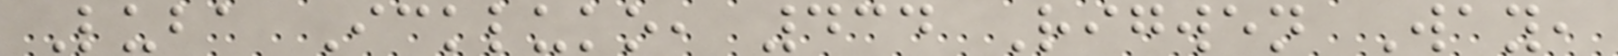Luba Ickluko, 434 Rigwen Way,
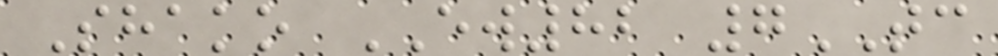Shako EW82 7TC
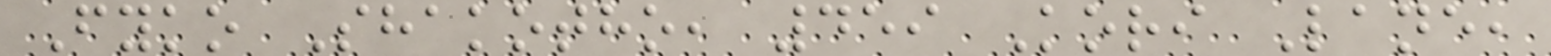Fyko Shakotho, 459 Kori Lane,
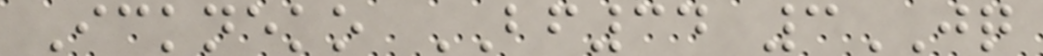Ickneko BF34 3JQ
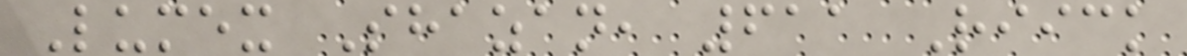Lumex Shazan, 611 Riick
